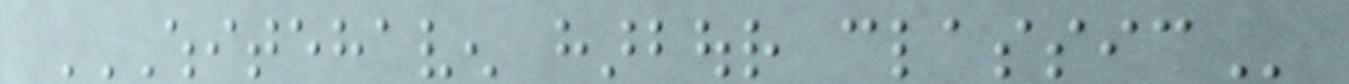WHITEHAVEN HARBOUR CLASSIC
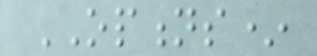OPTIONS*
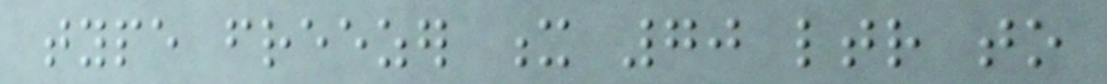type freezer x 70 ltr to
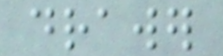drawer
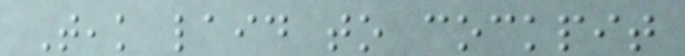Teak laid to cockpit
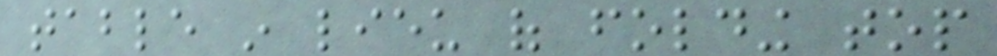table in lieu of folding top
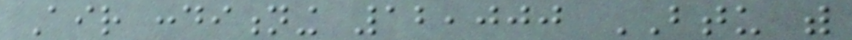Air conditioning 12,000 BTU with
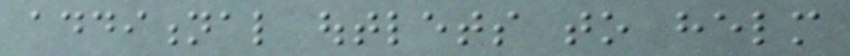additional outlets to helm
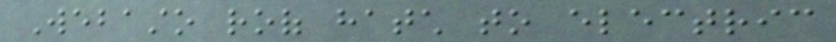Webasto roof hatch to electric
